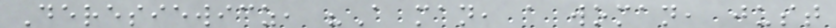Deresiewicz, "A man, a woman, just
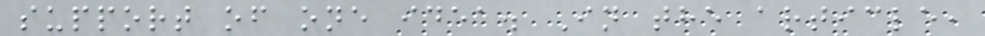support of one idea. In the article,
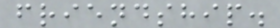friendship.
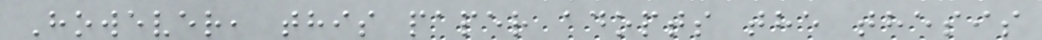However, this paper adopts the thesis
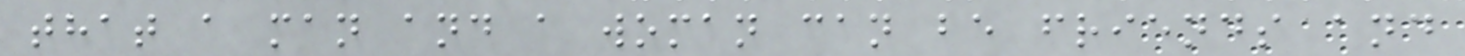that a man and a woman can be friends and
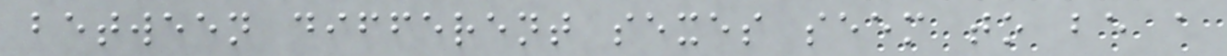between different sexes seem to be a
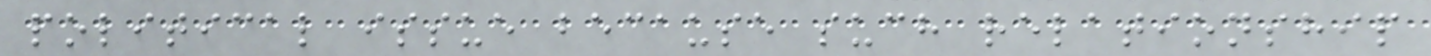political issue because such relationship
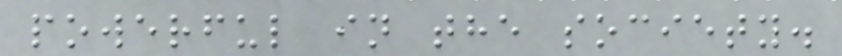powerful in the society.
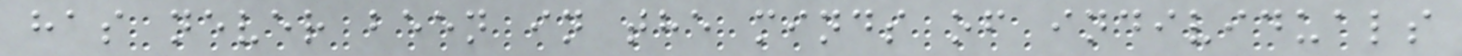has never been in the minds of individuals
